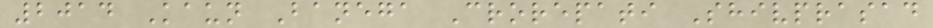2014 Kaun Banega Crorepati Shivprasad
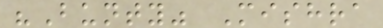"Bunty" Mishra
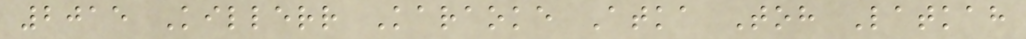2015 Killerr Karaoke Atka Toh Latkah
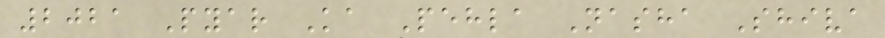2021 Pyar Ka Pehla Nasha Shiva
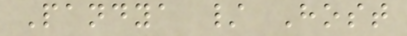Pandya / Host
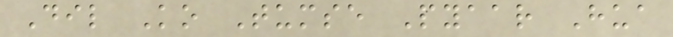Dil Ko Tumse Pyaar Hua
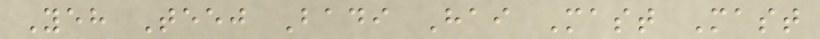Yeh Teej Badi Hai Mast Mast
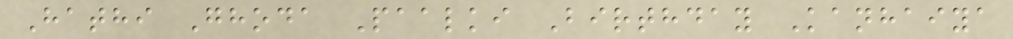Hathi Ghoda Paalki Birthday Kanhaiya
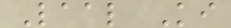Laal Ki
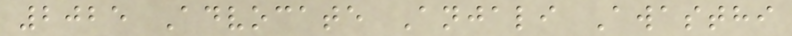2025 Advocate Anjali Awasthi
